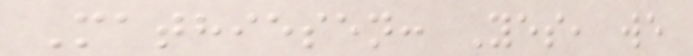Mathiesen: Yes, we
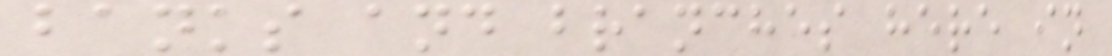banks and branches here in
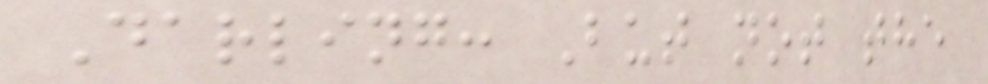Darling: But not the
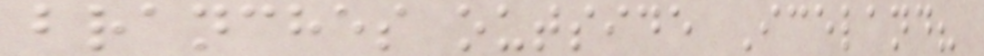branches outside Iceland?
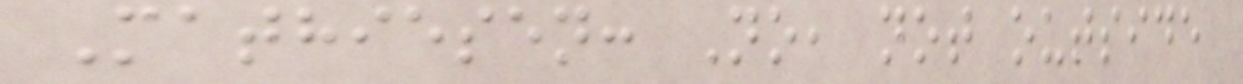Mathiesen: No, not outside
